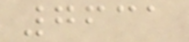7631
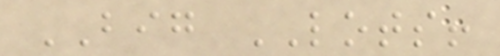BIG LOTS!
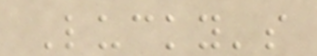Lucky's
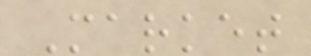Market
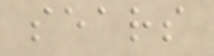sears
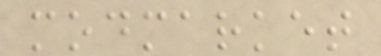modmarket
